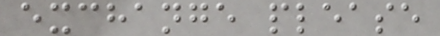exchange please
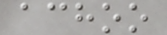achoo
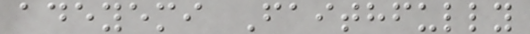adeyemi Faithfully
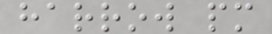harrow pm
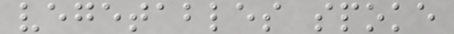vegetables spoke
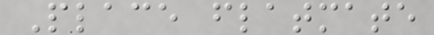Place flatmate
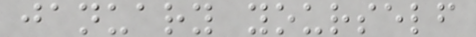january yourself
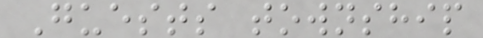Guests township
